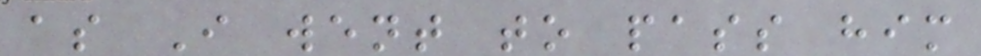as I went to pass him
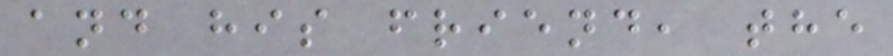and his friend, the
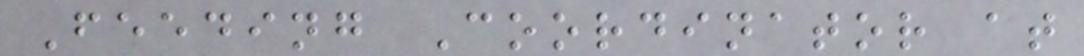Feeding Coordinator at
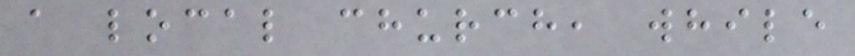a local church, while
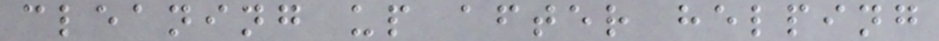cleaning up after helping
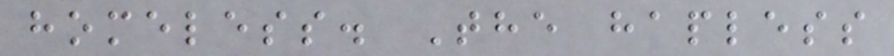homeless. The hapless
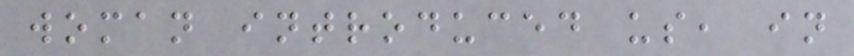woman introduced us, in
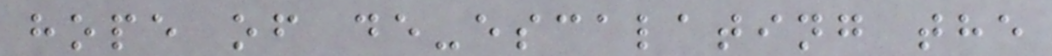hope of de-escalating the
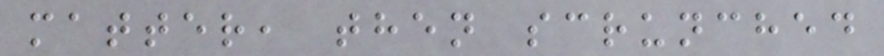matter, then scrunched
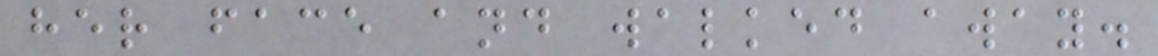her face and walked away.
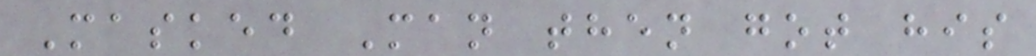Masked Man then got his
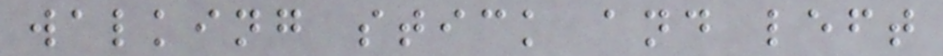walking stick and left
